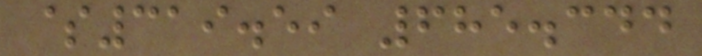$319.59 685.344
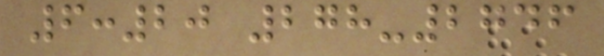6:20 278-2746
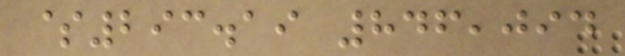$293.19 846,094
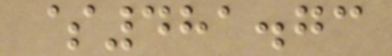$481.73
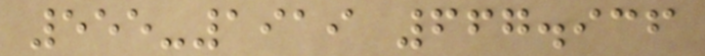555-1919 667.936
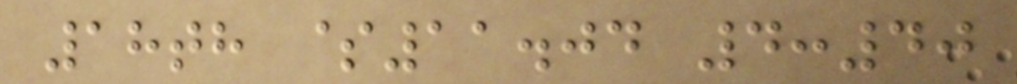18th $11.04 4:40
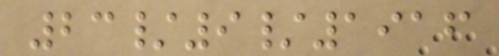23/9/1916
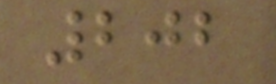202
